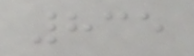835
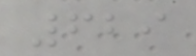629
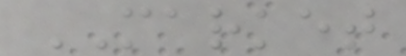MARKET
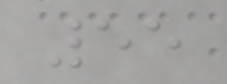55
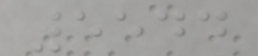5544
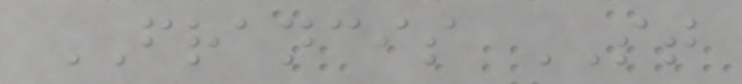FRANCIS ST
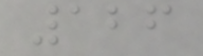126
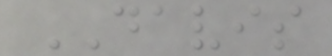DAVIS
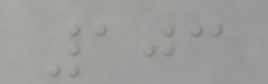103
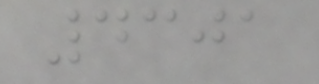4301
